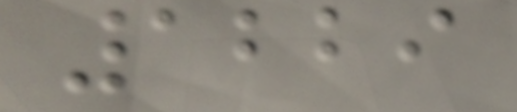1229
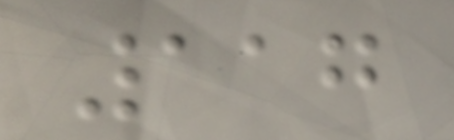117
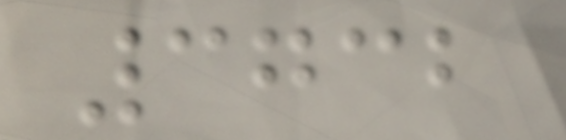3732
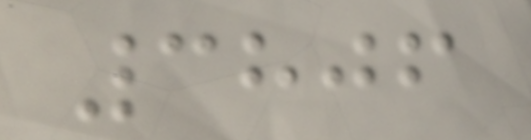3806
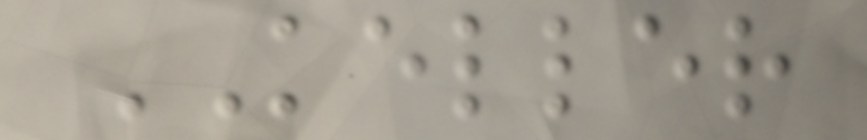KELLER
